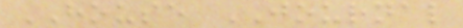HOUSE JOURNAL
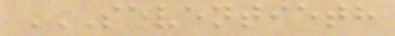SEVENTIETH
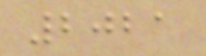2021
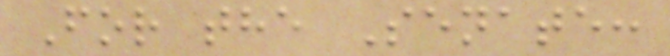For the Senate:
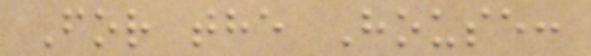For the House:
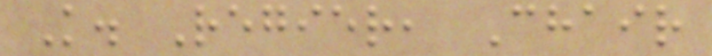K. Regier, Chair
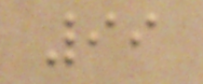99
